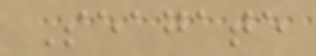Seagate
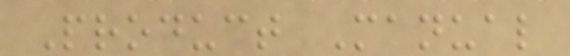Product Manual
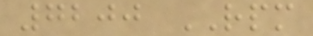7200 RPM
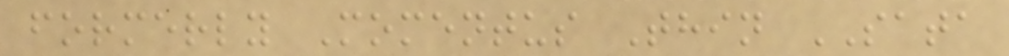formerly Momentus Thin SATA
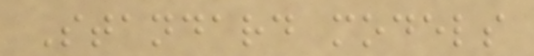Standard models
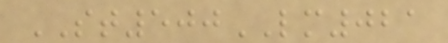ST500LM021
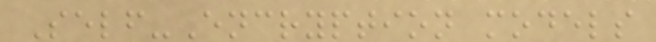Self-Encryption models
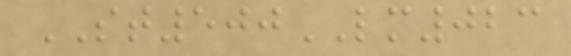ST500LM023
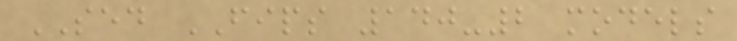SED FIPS 140-2 models
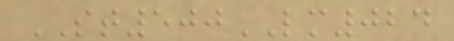ST500LM024
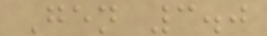Gen 3.0
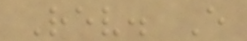Rev. E
